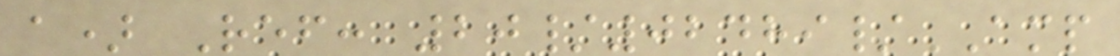a) Ref: 20/02489/AMP
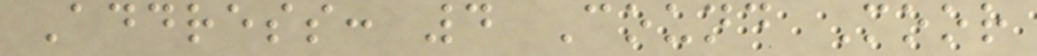Address: 4 Cound Moor
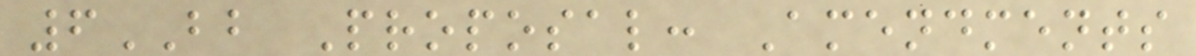6BB Proposal: Amendments
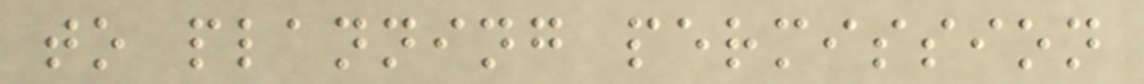to planning permission
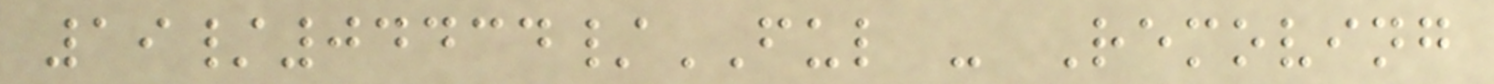19/04434/FUL - Removing
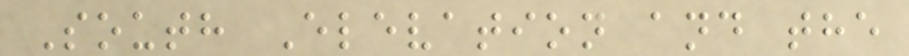South Elevation and the
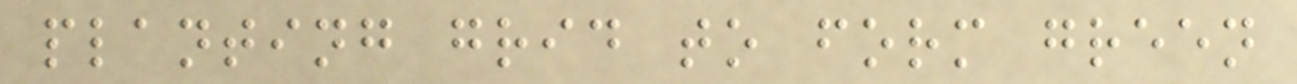planting grid to form green
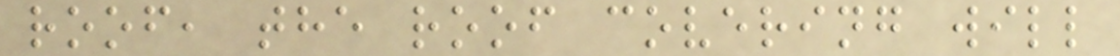roof, the roof covering will
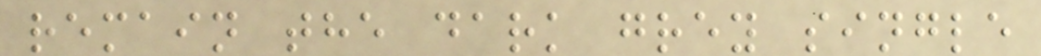remain the dark grey single
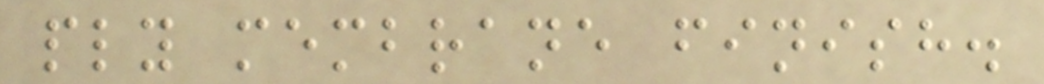ply membrane finish.
